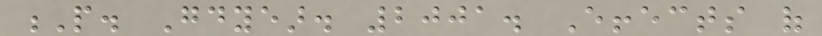P. Goodyear. 2001. Effects of
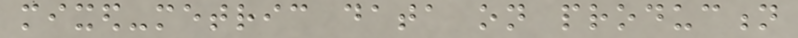mixed-metric data on production
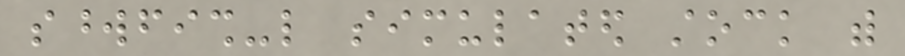swordfish-like simulated stock with
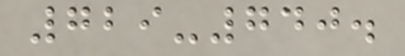729-740.
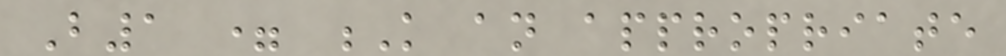B1 = K an appropriate
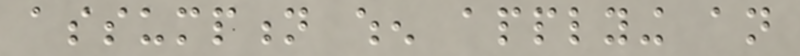assumption when applying an
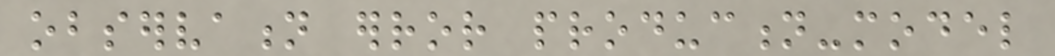observation error production-model
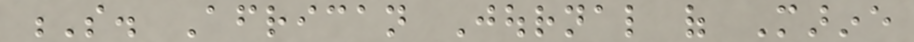S. African Journal of Marine
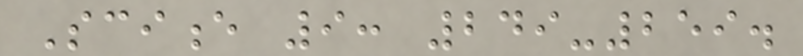Science 9: 249-259.
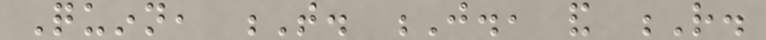Quinn, T. J., and R.
